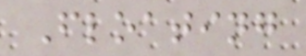Floating
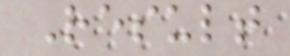Result
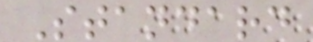Standard
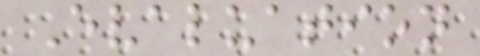Evaluation
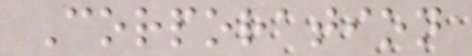Corporation
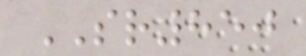SR850
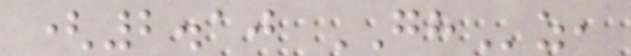(2.10 GHz,
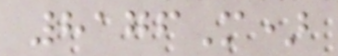8176M)
